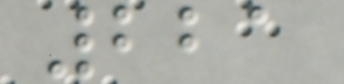221
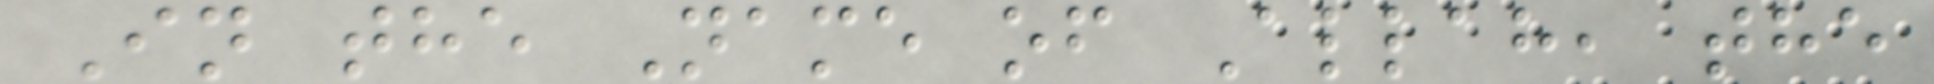In the Name of Allah, the
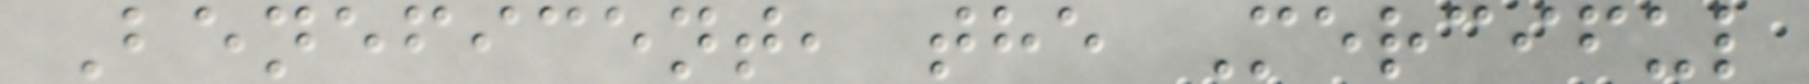Beneficent, the Merciful
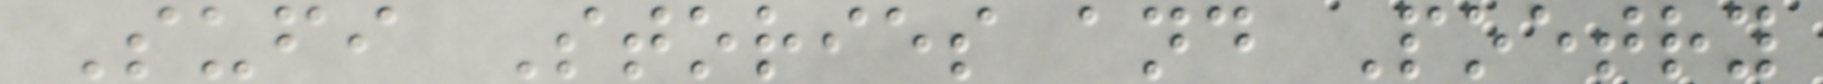Sufi Stories and Poetry
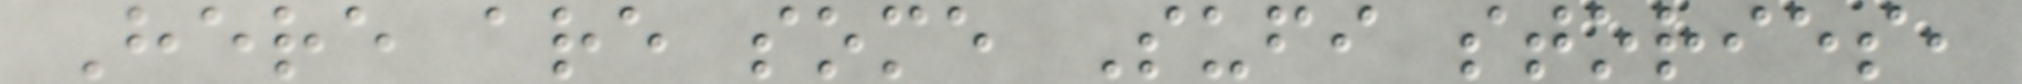Here are some Sufi stories,
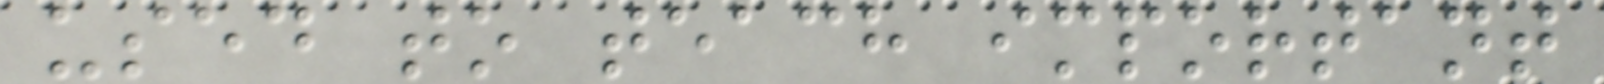used to teach important
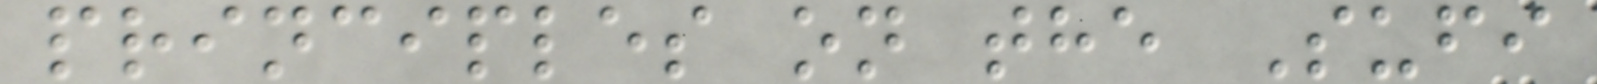principles on the Sufi
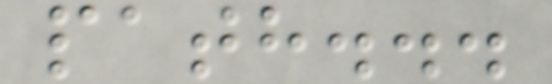path...
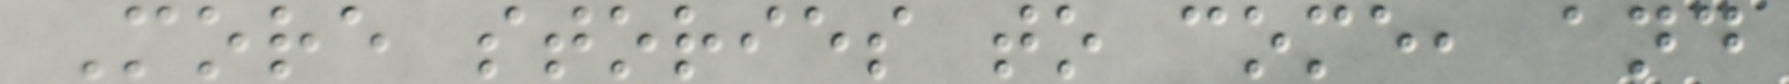More stories to come, and
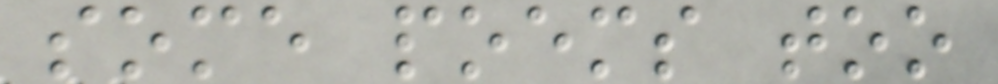some poems too
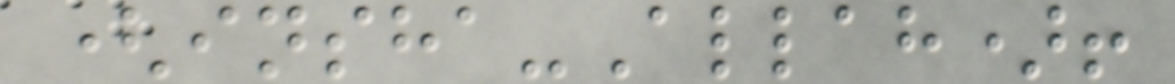(insha-Allah)!
